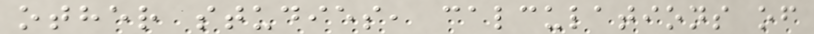other studies, calculations of
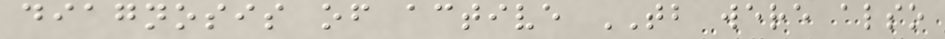diagnosis of active TB were also
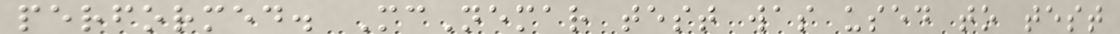performed. McNemar test was used to test
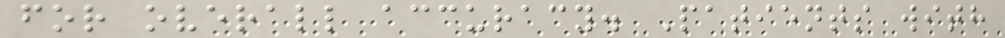for overall accuracy. Patients with
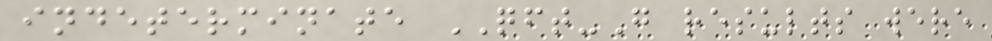indeterminate QFT-G results were
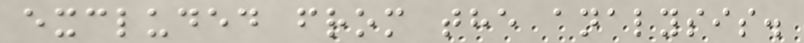excluded from the analysis.
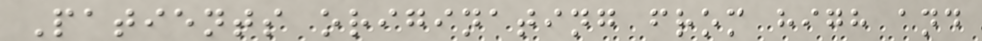Patients originating from high and
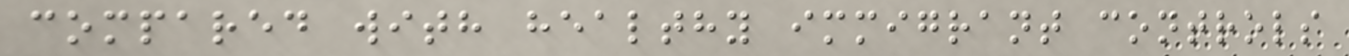compared with healthy immigrant controls
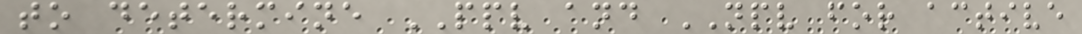to determine PPV and NPV for active
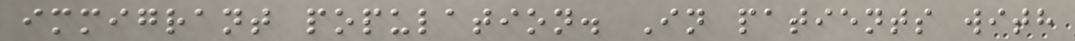immigrant population. In patients with
